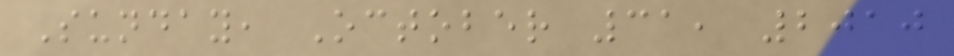Sunday, October 31, 2010
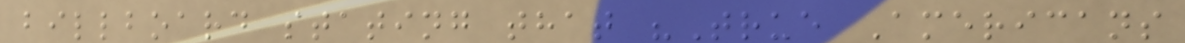billboard stating that "True Americans
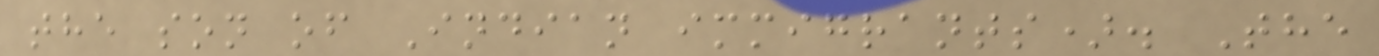the son of Indian immigrants). The
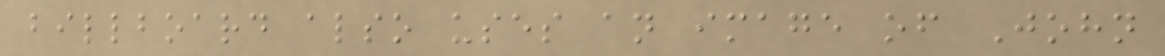billboard also uses an image of John
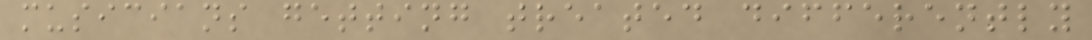musicians getting treated differently
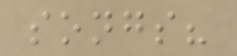songs?
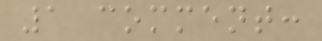1 comment:
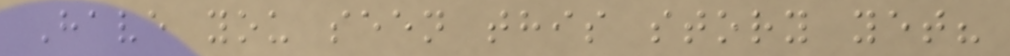Have you seen this story yet?
